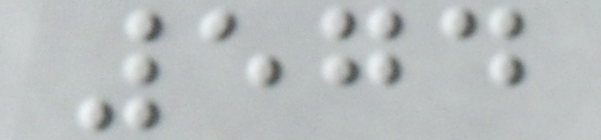574
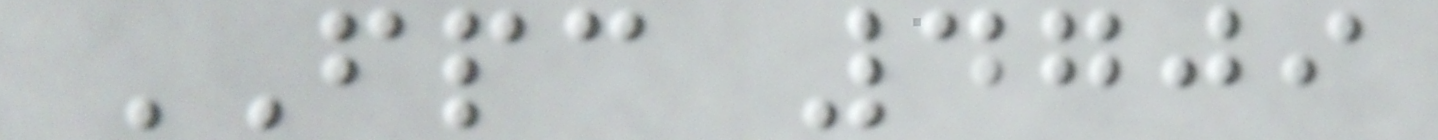FPC 4709
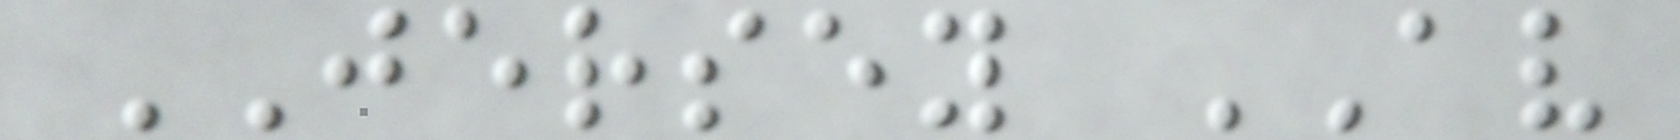JERSEY AV
